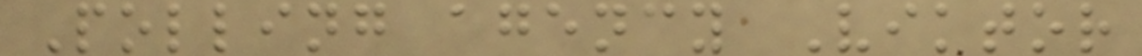Polling agency Viktor
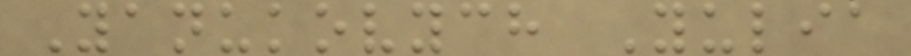Yanukovych Yulia
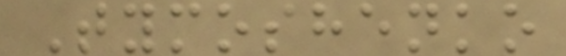Tymoshenko
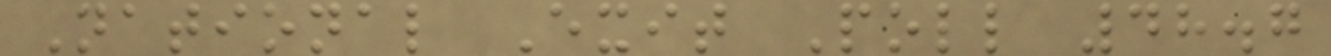National Exit Poll 48.7
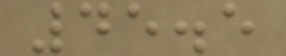45.5
